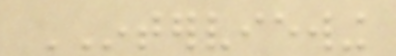INTERVIEWING
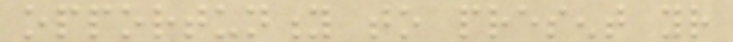opportunity to present your
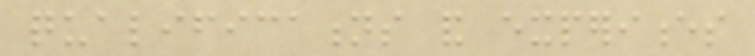qualifications and experiences
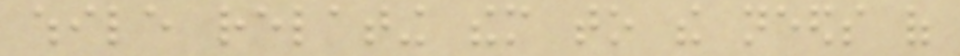while relating them to the needs of
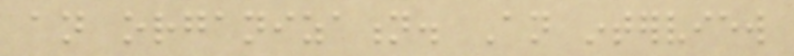an organization. An interview
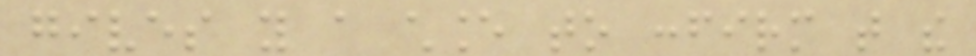gives you a chance to confirm that the
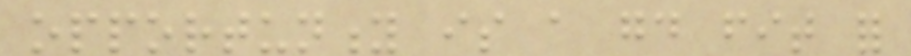opportunity is a good fit for
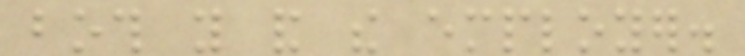both you and the employer.
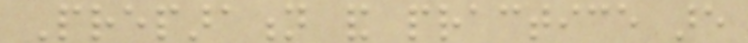Preparation and practice are
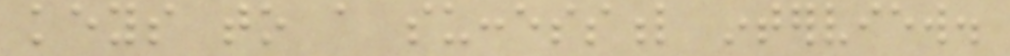keys to a successful interview.
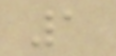1
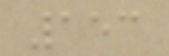153
